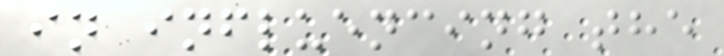in influencing the
